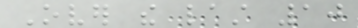Over the last 10
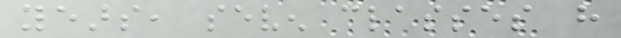years, seven classes have
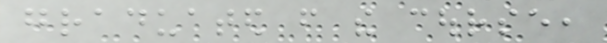graduated from the course,
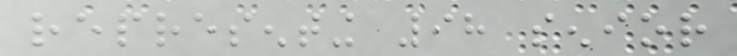representing 98 senior
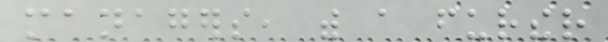managers, with a further
